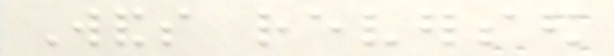Wands reversed
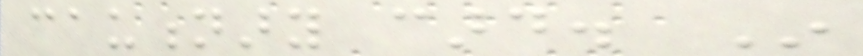cautionary card. In
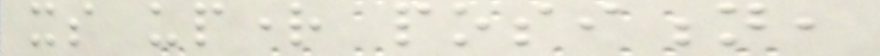its upright position,
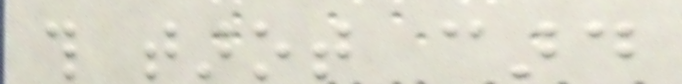this tarot card
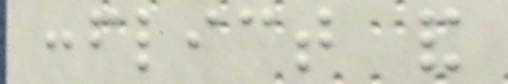conflict and
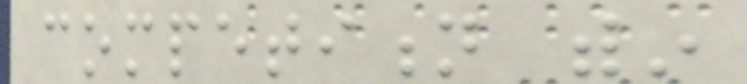competition within
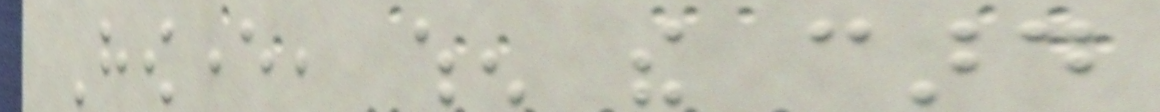However, when the card
